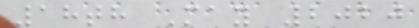18th May 2020
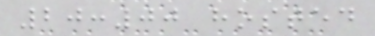20:00 hosted
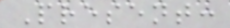Present:
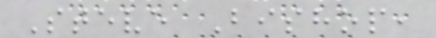Steve Bishop,
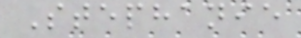Stephanie
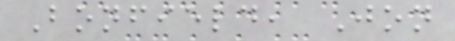Bonfield, Jon
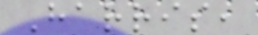Harris,
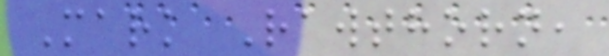Mark Rawthorn,
